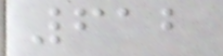612
